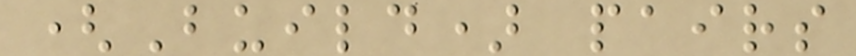(Build) pairs
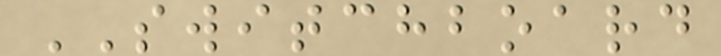SWITCHBOARD
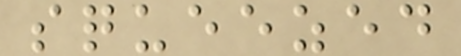squeezed
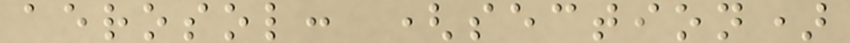aerosol: (section)
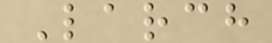Larch
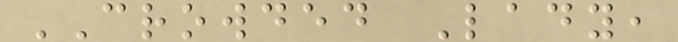CROWDED Lady,
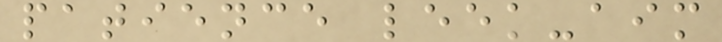patience leek-aim
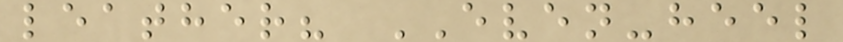leather? EVEN-heel
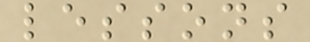lessons
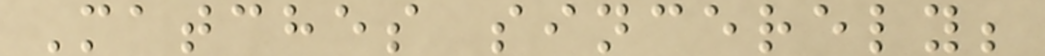Matches sincerely;
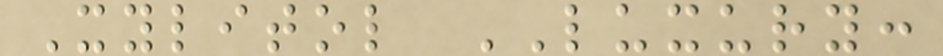Xylitol LUXURY:
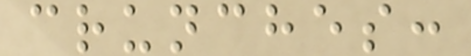crunches:
